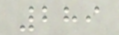289
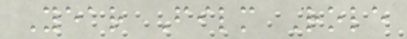Year Film Role
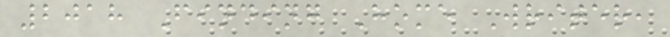2018 Finding Home Writer,
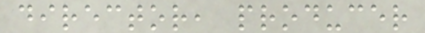director, producer
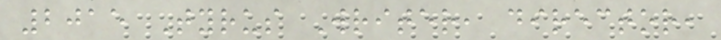2015 Tyrus Writer, director,
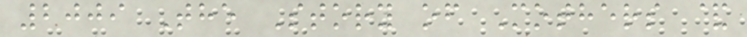2009 The Story of Mothers &
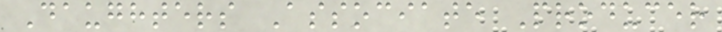Daughters Associate Producer
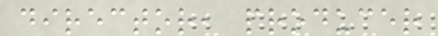director, producer
